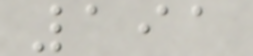191
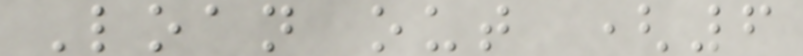Loan out (6
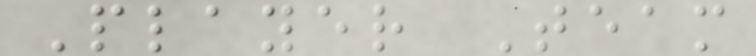Player Team
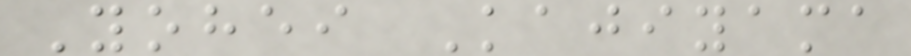Yohei Kajiyama
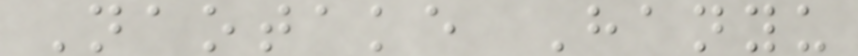Naotake Hanyu
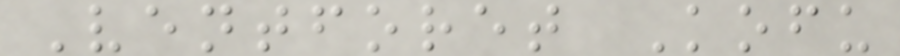Ventforet Kofu
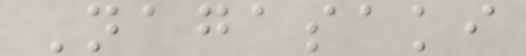Nagasaki
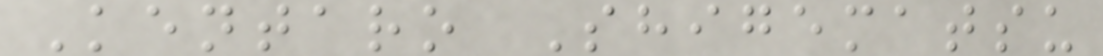Kentaro Shigematsu
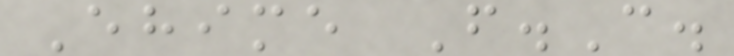Ehime F.C.
